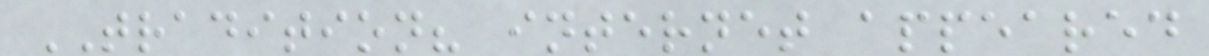TRADITION? internet appeared
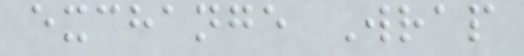exchange Wrap
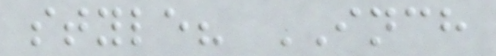style? INCH
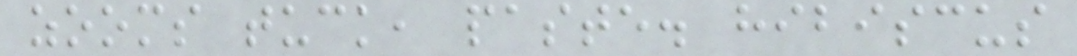zooms tuck, paste. hibiscus
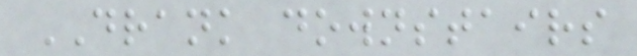DRANK downstairs
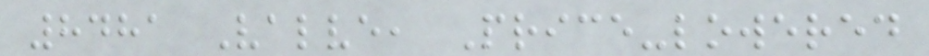8481 Valve, Price-lowered
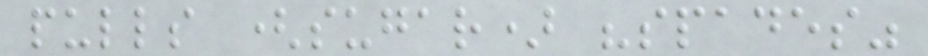pulls (sugar) "spades"
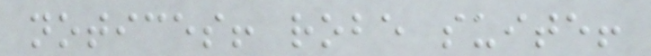notices! robe suite!
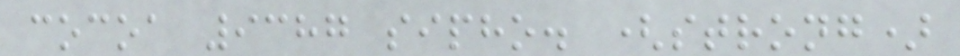cocoa 9387 sipho. (strong)
